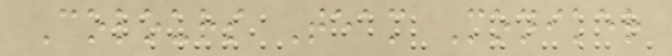Colours Team Moniker
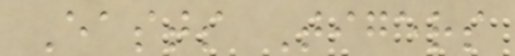Easts Tigers
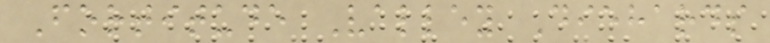Fortitude Valley Diehards
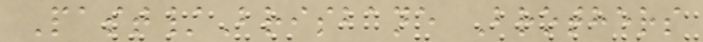Past/Brisbane Brothers
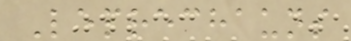Leprechauns
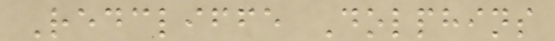Redcliffe Dolphins
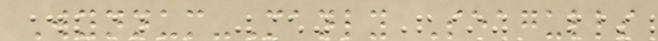Wynnum-Manly Seagulls
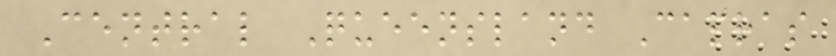Central Queensland Capras
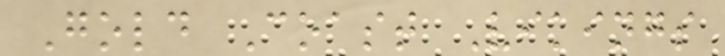Gold Coast Vikings
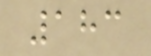183
